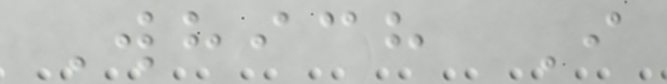Which I
